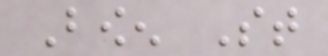Bowen St
